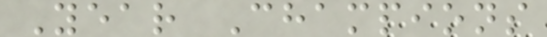Year Champions
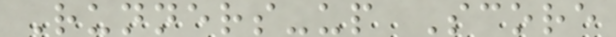Runners-up Score
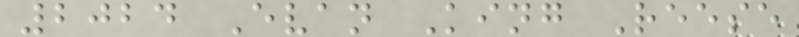2024 Evan King Reese
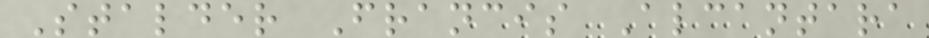Stalder Francis Alcantara
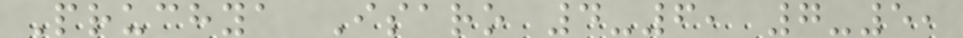Pruchya Isaro 4-6, 7-5,
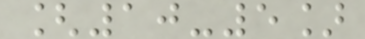[10-5]
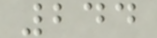244
